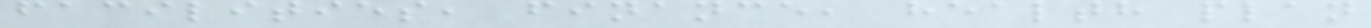facilities, finance, health plan
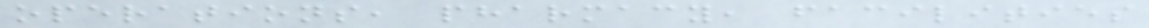operations, pharmacy, facilities
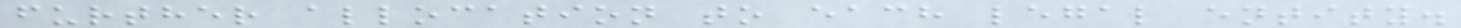further allocation to each legal entity.
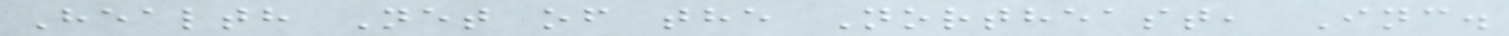Health Net of the Northeast, Inc.
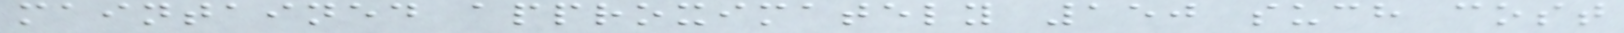maintained approximately 150 such cost
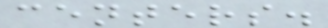centers.
